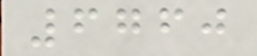6760
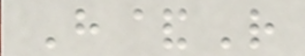H&R
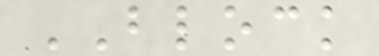BLOCK
